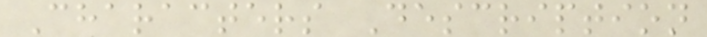Characters Description
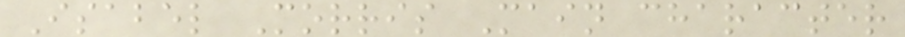Isabel Morris Main character
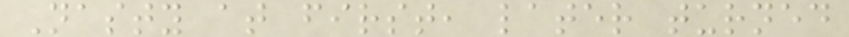Nasty at first, later turned
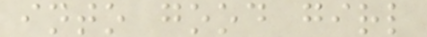into good girl
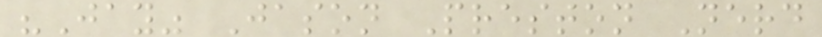"Jay" Jason Preston Nerd
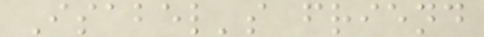Isabel's friend
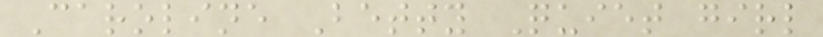Caroline Betty Quiet girl
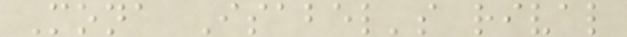Mona Isabel's rival
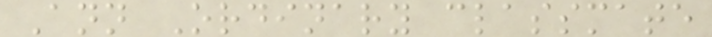Ann Ordinary classmate
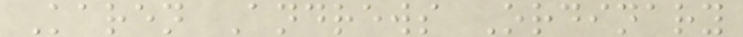Karen Andrews Ordinary
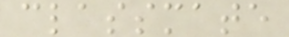classmate
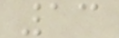13
